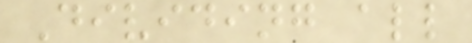Dividing all
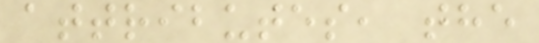attributes, the
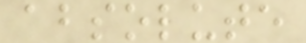absolute
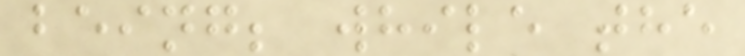being; while the
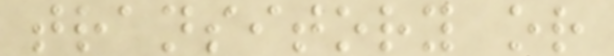transitory or
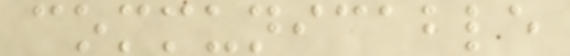communicable
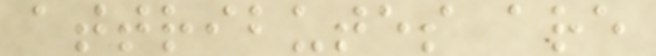attributes are
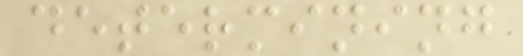determining
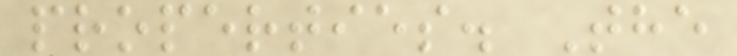properties. The
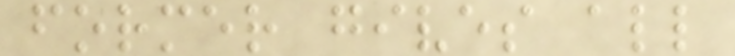former gives all
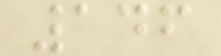146
